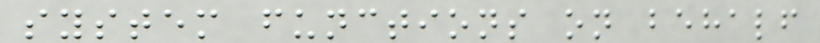system functions on behalf
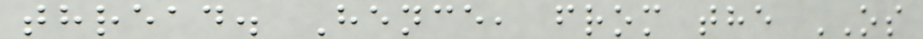thread. Hence, from the OS
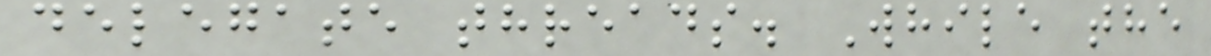delegate threads. While the
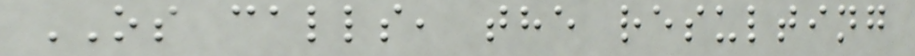OS calls, the resulting
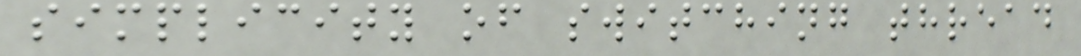simplicity of switching thread
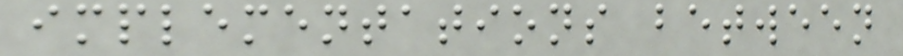implementations between
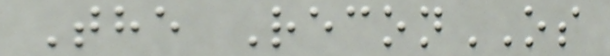The ReconOS
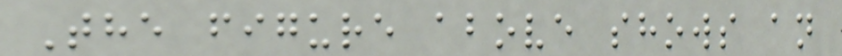The figure above shows an
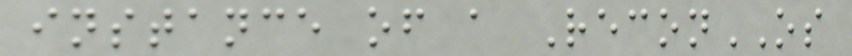instance of a ReconOS
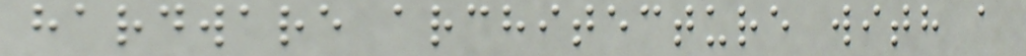hardware architecture with a
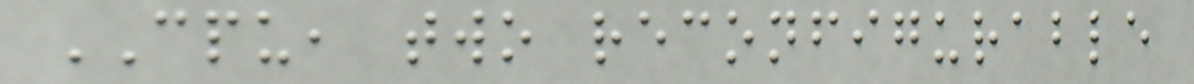CPU, two reconfigurable
